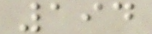194
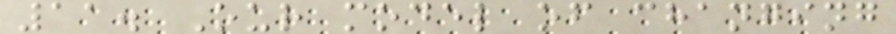11. Our model of changing
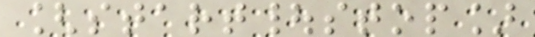[start|stop]
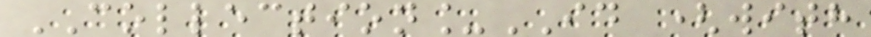COLLECTION_ID (with
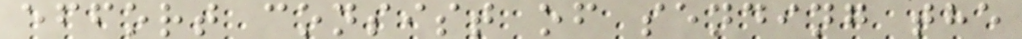effort consist of sending the
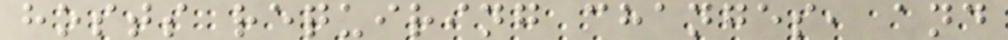hosts requiring changes, and
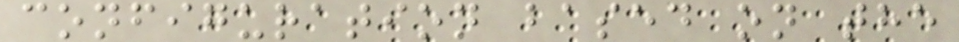configuration based on the
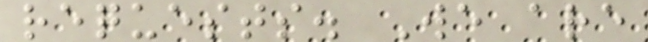requests. We are
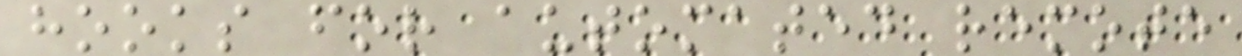hooks for automated remote
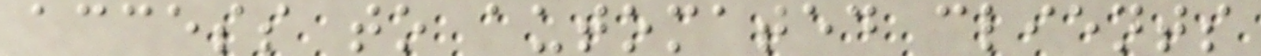access to automated clients
